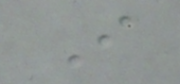I
